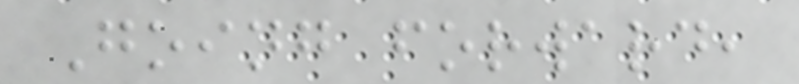Going forward,
